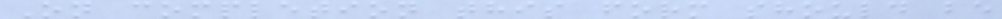On completion this form should be
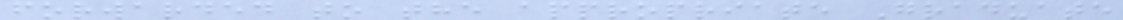forwarded to the appropriate Graduate
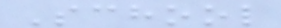School
